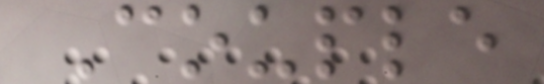Couple
